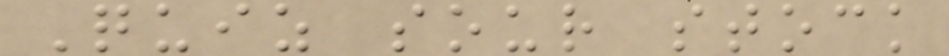Quiz sour stock
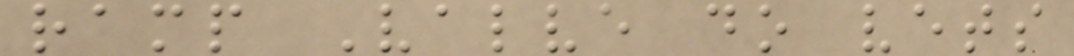ramp Valve do vets
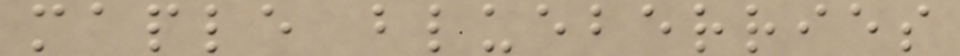maple blueberries
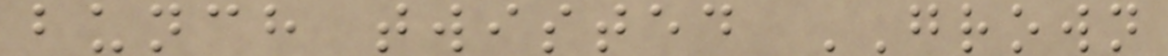bunch twisted GROWN
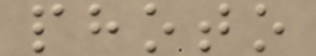photo
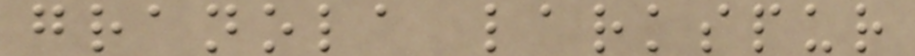granola larkspur
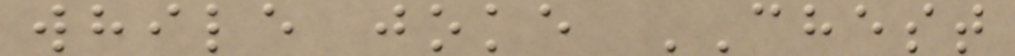while joke CHEST
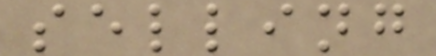selling
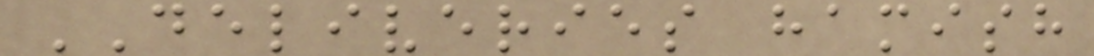DELIVERIES hamish
